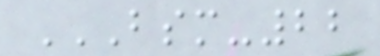BSM-22
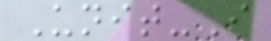Unit-I
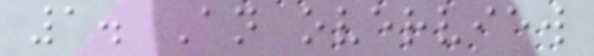1. An overview
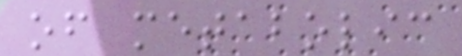of metabolic
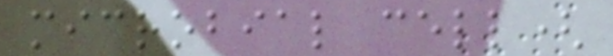microbial cell(
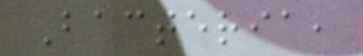Bacteria,
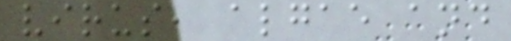virus, algae and
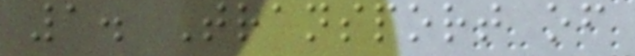1. Transport of
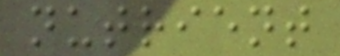nutrient
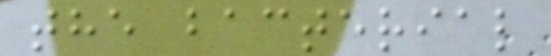the bacterial
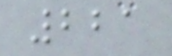221
